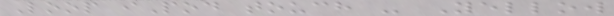Loop iPod touch - Yellow
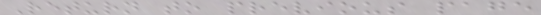Return to previous page
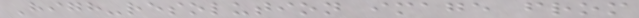High-resolution image from
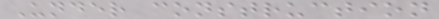Under construction
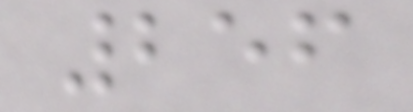256
